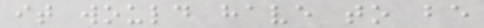it would have to be
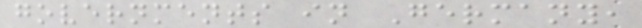governments in Germany,
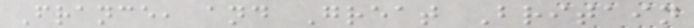France, and Great Britain
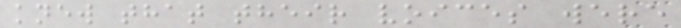knew that their voices were
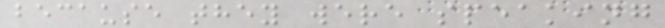because they were speaking
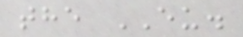the EU.
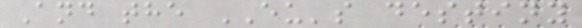And the EU's destiny
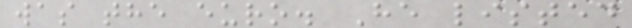was the euro. He listed
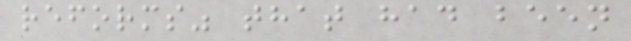reforms" that had been
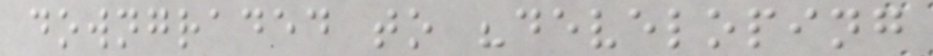downgraded to "developing
